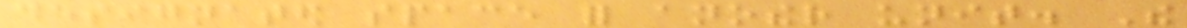designated space for another unit. The
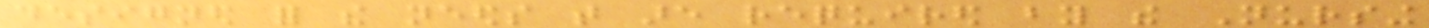designed for the needs that are required by the Nursing
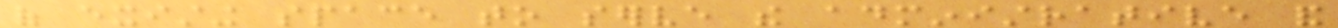of existing space to serve the administrative and
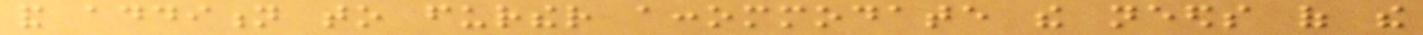and addition to further accommodate the needs of the
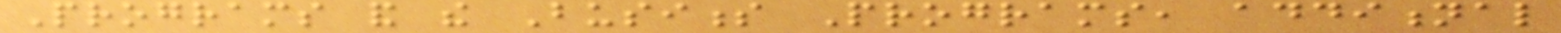Programs and the Business Programs, additional
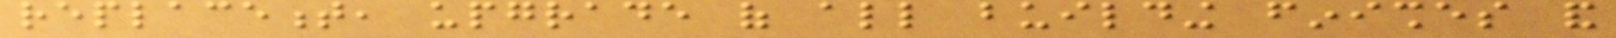replacement, upgrade of all building finishes and
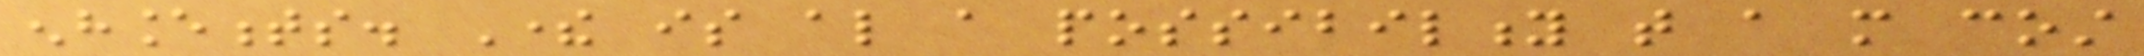enhancements. There is also a possibility that a more cost
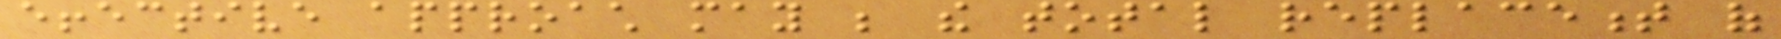effective approach may be the total replacement of
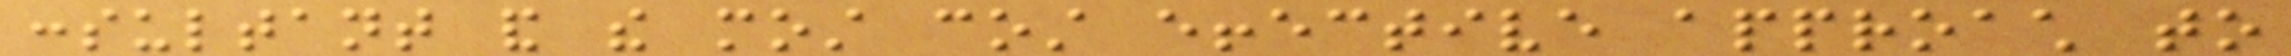consultant and the most cost effective approach to
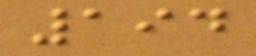194
